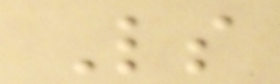Ls
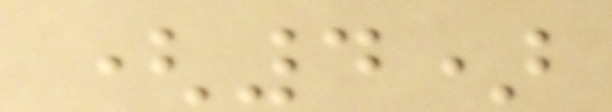(4)
